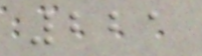221
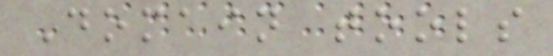Domain tools
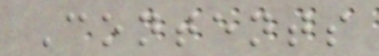Contents
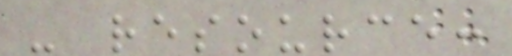- resource:
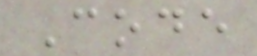Code
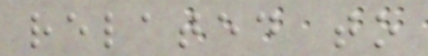related to
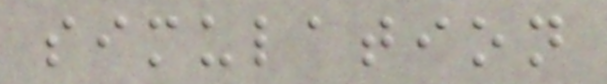simulation
